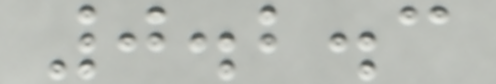0.2.3
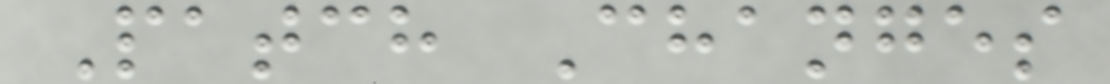Patch Changes
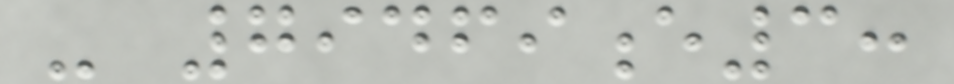- 79469e3:
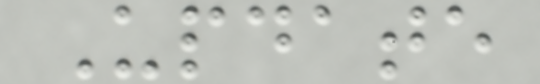Update
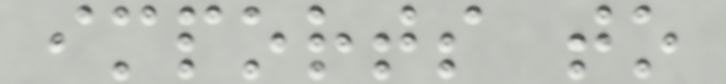imports to
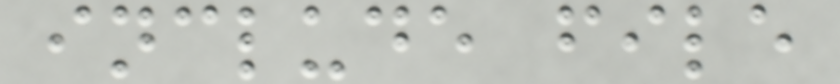include file
